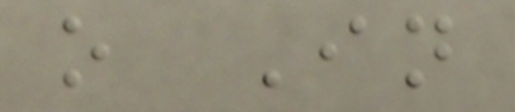o In
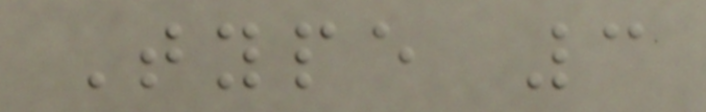Type 3
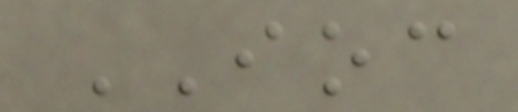IOC
